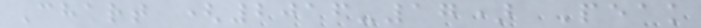Chart (2016-17) Peak
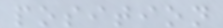position
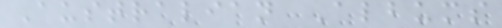Australian Albums
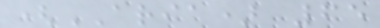(ARIA) 65
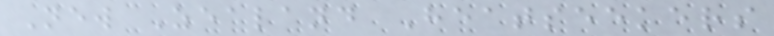New Zealand Heatseekers
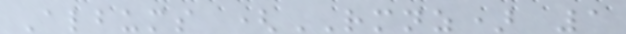Albums (RMNZ) 1
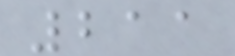211
